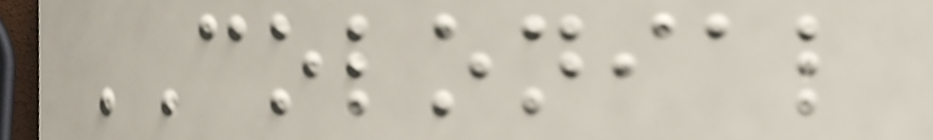COLONIAL
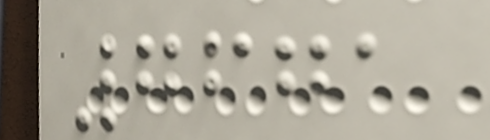7671
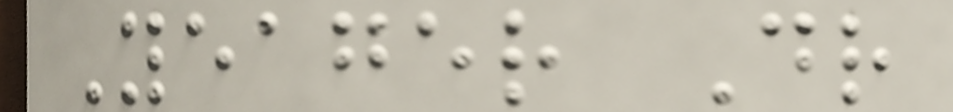Yeager Dr
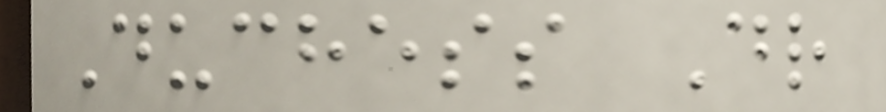Duchess Dr
